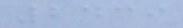2439
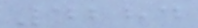4284
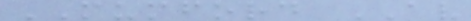MUMFORD AV
